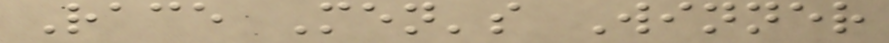Race Men's Winner
